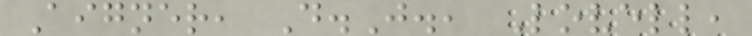Aigner, D.J., Lovell,
